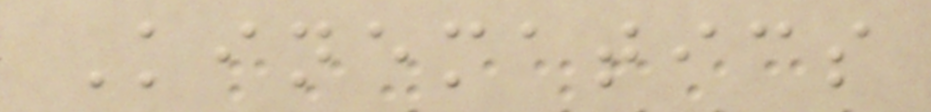Kinematics
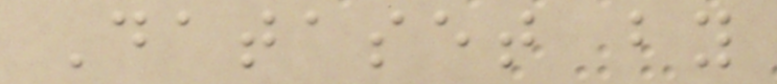Dataset by
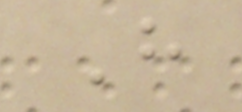H
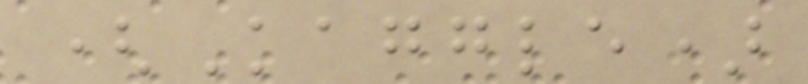(Kaggle)
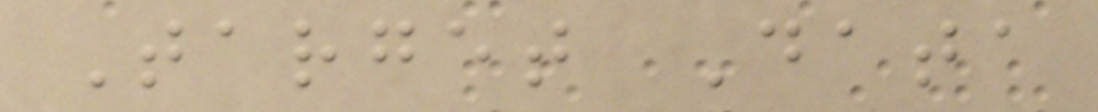Target Data
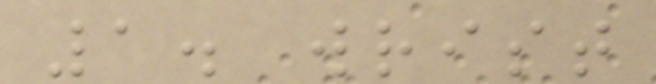1. wrist
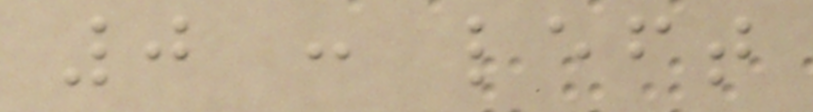0 : left
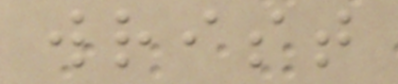wrist
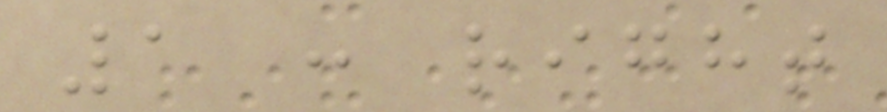1 : right
